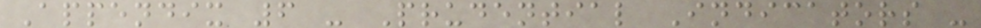Appendix 6 - Prudential Indicators -
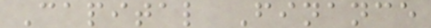Capital Finance
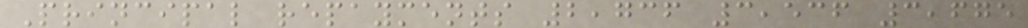Principal repayments 2,736 3,536 3,675
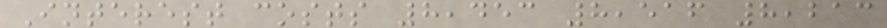Interest costs 8,453 8,516 8,213
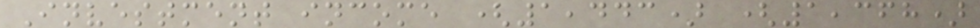Investment income (1,443) (1,368)
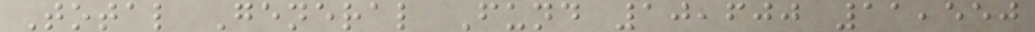Total General Fund 10,600 11,550
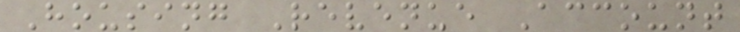Housing Revenue Account
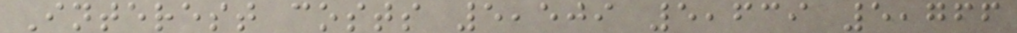Interest costs 5,509 5,639 5,766
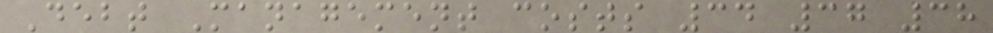Debt Management costs 34 37 38
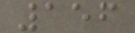156
